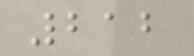212
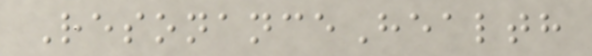ResonanceHealth
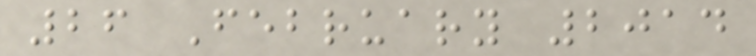26 February 2014
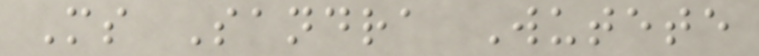Ms Sandra Wutete
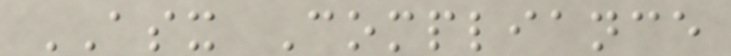ASX Compliance
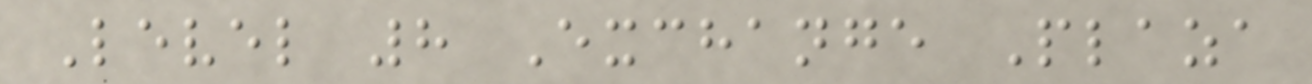Level 8 Exchange Plaza
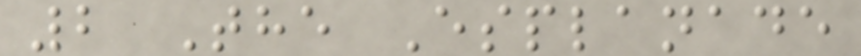2 The Esplanade
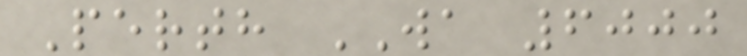Perth WA 6000
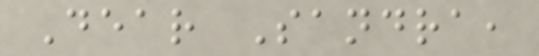Dear Sandra,
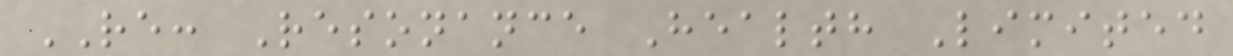RE: Resonance Health Limited
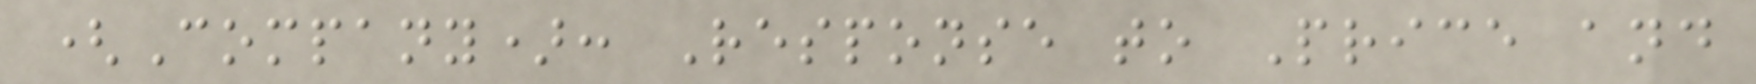(Company): Response to Price and
